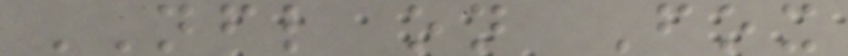NFL on Fox
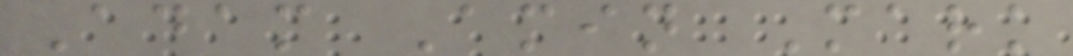Adam Amin Mark
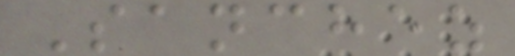Sanchez
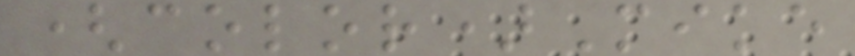(color)Mike
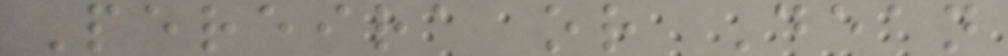Pereira or Dean
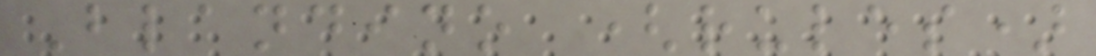Blandino (rules)
